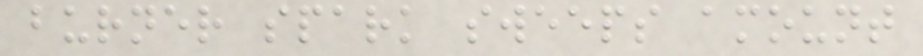burner spark sweeps amount
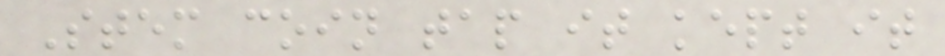Stem coin tap it kept it
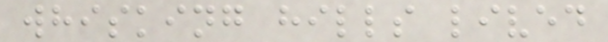whisking hills lived
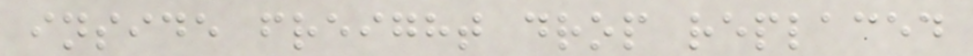inside freight drop replaced
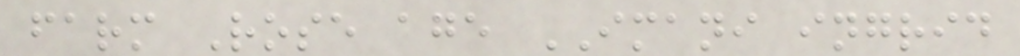farm Rose age IMANI ingrid
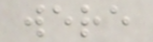were
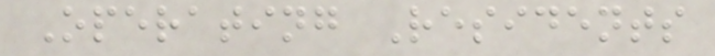Operating Residents
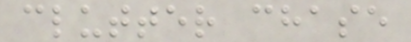clutter chase
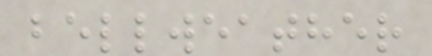bellweather
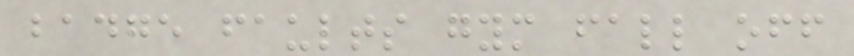badge faults gym fall off
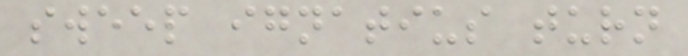sweep ignatius turn
